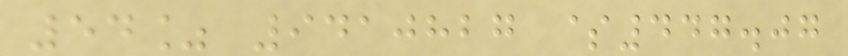54% 9410827 $447.07
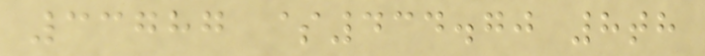33787 $434.70 8th
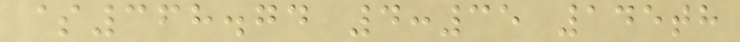$368.74 4:35 145th
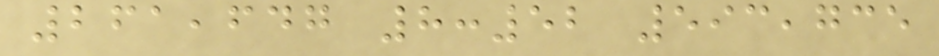261,647 8:52 593,735
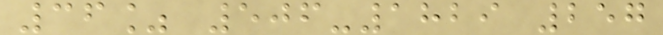36% 506-1829 257
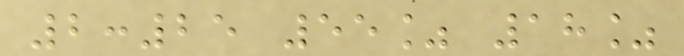2:25 55% 18%
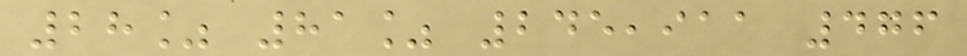28% 81% 245,911 476
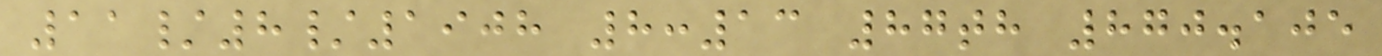11/8/1908 8:13 87th 870.105
